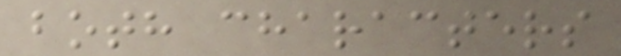both characters
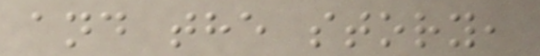and the story,
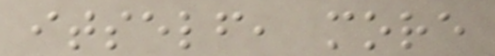itself, more
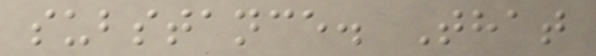substance. That
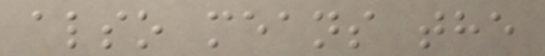also means the
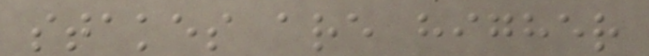stakes are higher
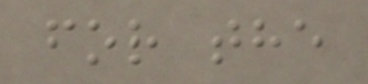for the
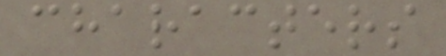characters
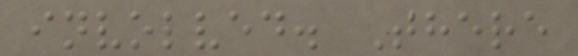involved. There
